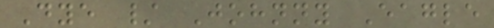Dye / Johnny Eagle
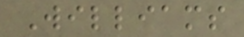Williams
